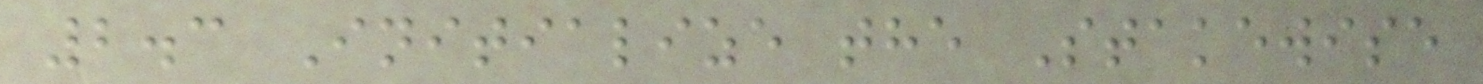2.3 Initialize the Stakewise
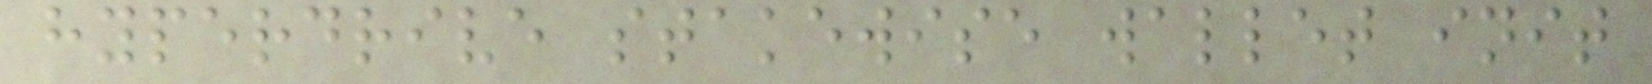hyperdrive stakewise wallet init
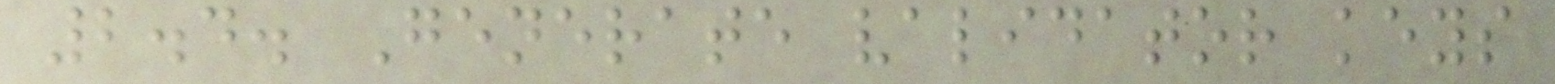2.4. Generate validator keys
